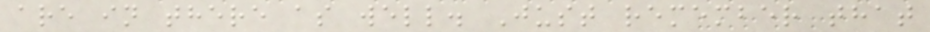are in there as well. Just remember that
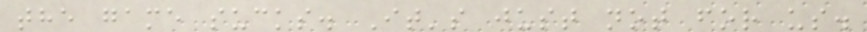the game sucks. It's just not for us.
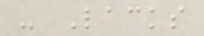- Lacks
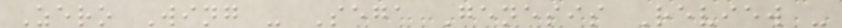Zero Wing - Sega Genesis Review -
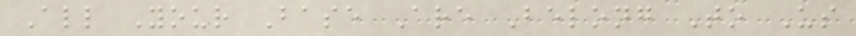All Your Base Are Belong To Us
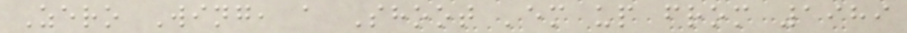Zero Wing, a Shoot 'em up from 1989
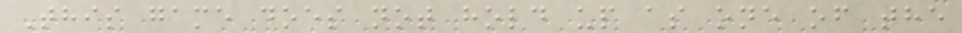This game does not hold up as one of the
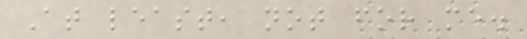At least, not for me.
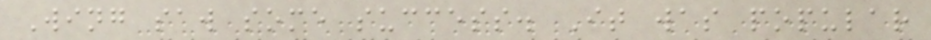Wing saw some success. It was popular
